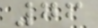76
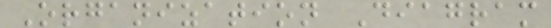Organization Diagram
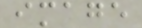image
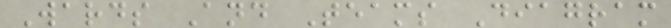Wards And Teams Diagram
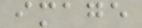image
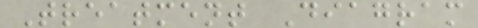Treatment Diagram
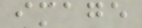image
